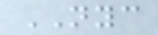NYC
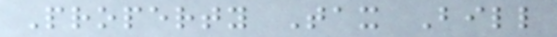Property Tax Bill
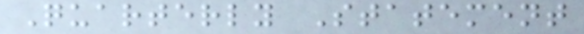Quarterly Statement
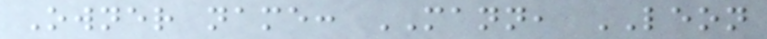Owner name: MANN, LEON
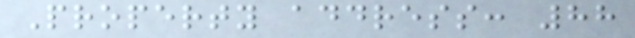Property address: 88
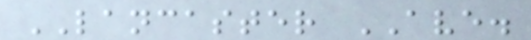LANCASTER AVE.
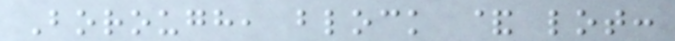Borough, block & lot:
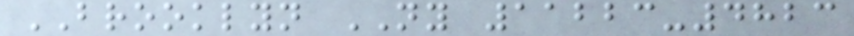BROOKLYN NY 11223-4823
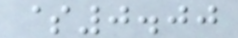$0.00
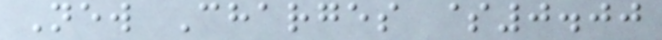New Charges $0.00
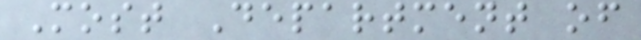Most Department of
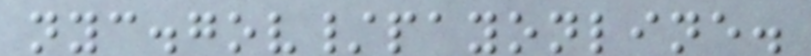nyc.gov/payonline.
